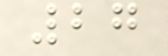27
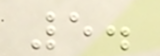5.
